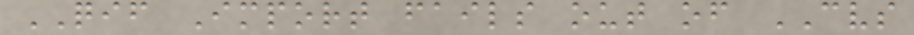QIF Import fails out of CVS
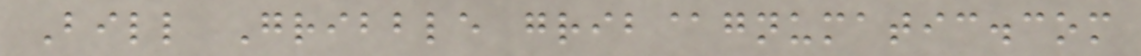Bill Gribble grib@gnumatic.com
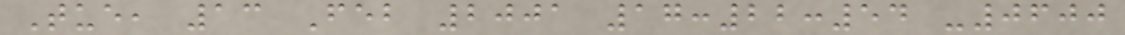Tue, 13 Feb 2001 17:22:54 -0600
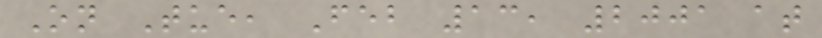On Tue, Feb 13, 2001 at
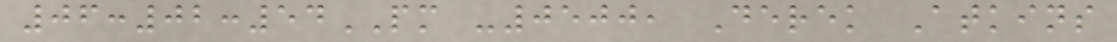06:02:54PM -0500, Derek Atkins
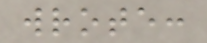wrote:
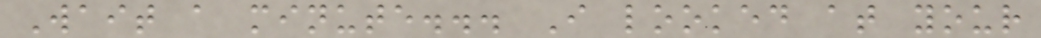Wait a minute... I looked at your
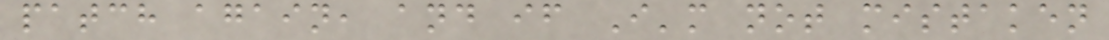patch again, and if I'm not mistaken
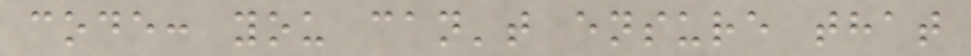code: you can't ensure that
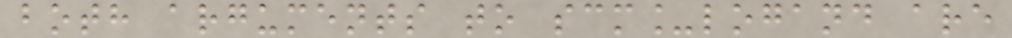both arguments to scm_logand are
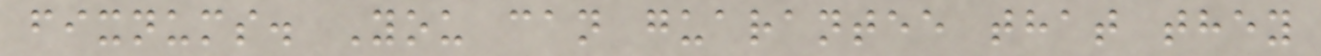fixnums. You can guarantee that they
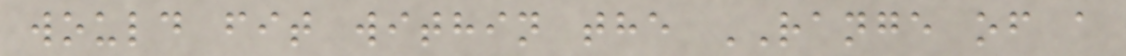would fit within the RANGE of a
